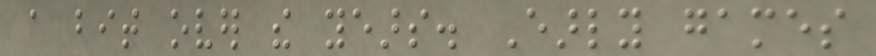a bit over the years. Early games
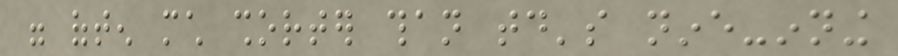were often much shorter than today's nine-inning
